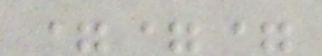===
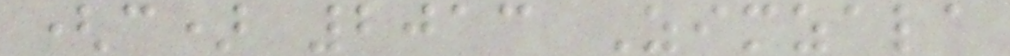(c) 2013 Zimzala
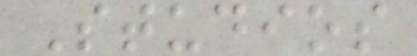Studios
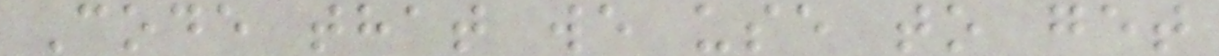Code that we use to get
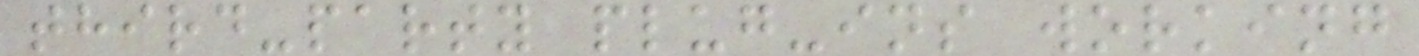third-party plug-ins working
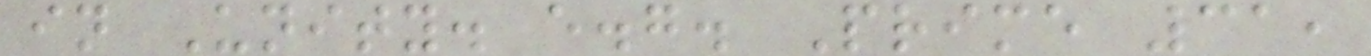in Unity. e.g. Prime 31,
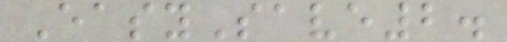EasySave2.
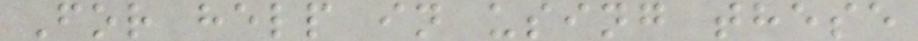For help in using these
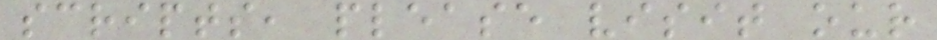scripts, please visit our
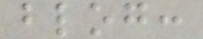blog:
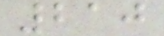210
